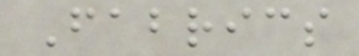Fabrics
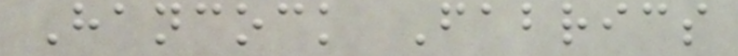Hancock Fabrics
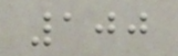100
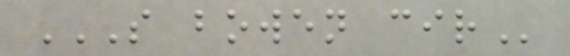S BOWEN CIR
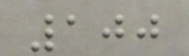100
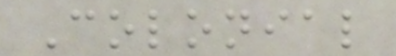Colonial
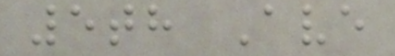5th Ave
